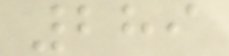289
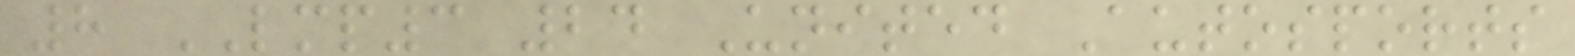8 LMP3 24 United Autosports
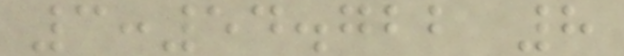3:54.722 8
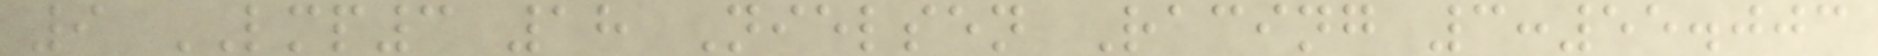9 LMP3 18 Nielsen Racing 3:55.003
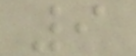9
